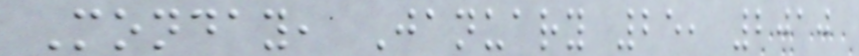Monday, January 25, 2010
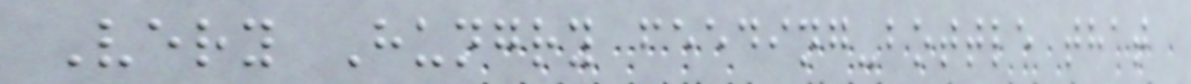Very Hungry feeding-bottle that
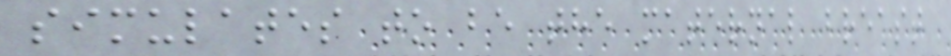simulates to be the maternal breast
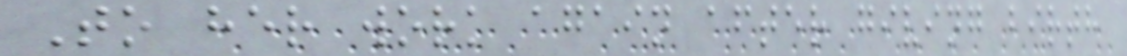To her work again after giving birth
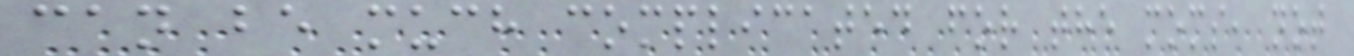can be much complicated for the moms, not
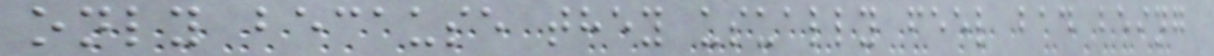only because they usually feel bad being
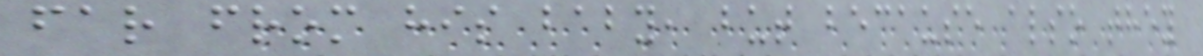far from his baby, but because also they
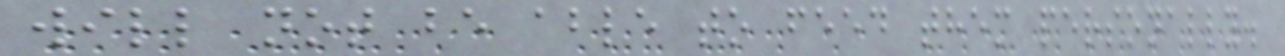will not be able to feed them personally.
